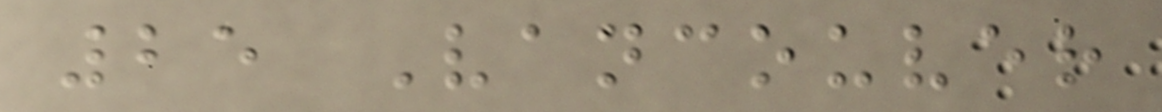25 Vancouver
